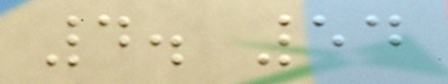4. 54
